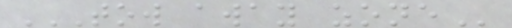TOW AWAY ZONE
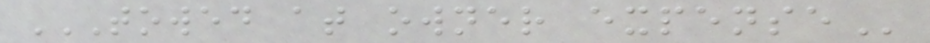TOWED AT OWNER EXPENSE
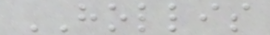HOLLIS
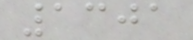1301
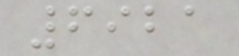6921
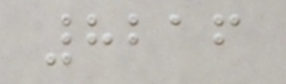8216
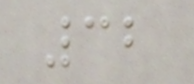32
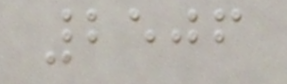2506
